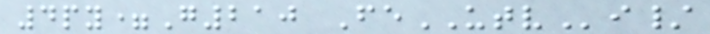4py=G210 FeUTVi/
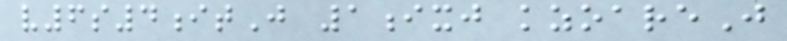v6s4itJ 1ixj kzoareJ
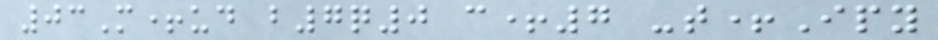03M+ud b7q0 c+7 -t+Ipy
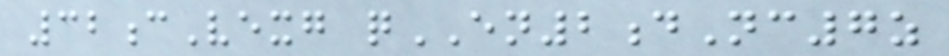32cVexg qEN2dNc7z
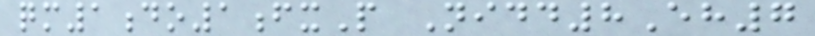qm1do1fxP Nidd8Eh7
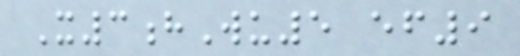X3hWu5 ef9
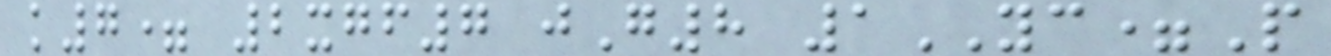k7= 2xgf7 jG8 1YC=P
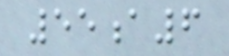55a6
